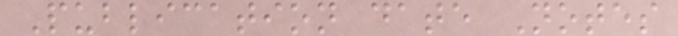Publication date Notes
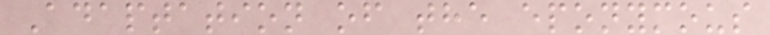Adaptation of the eponymous
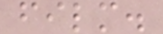film.
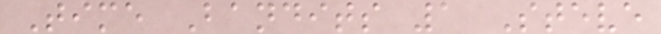Time Bandits 1 Steve
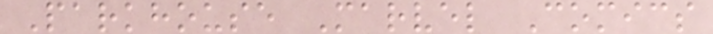Parkhouse Marvel Comics
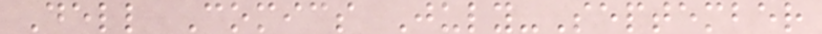Dell Comics July-September
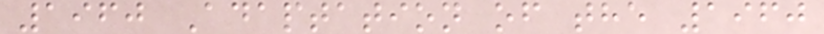1960 Adaptation of the 1960
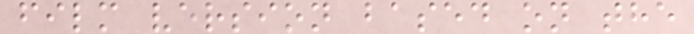film version based on the
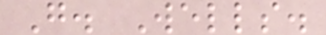G. Wells.
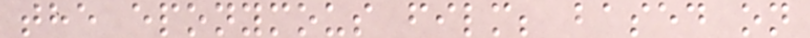the eponymous film; based on
